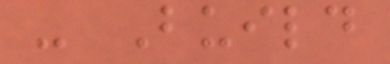- Build
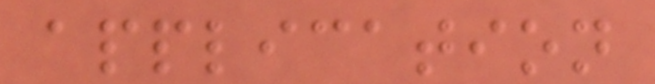application
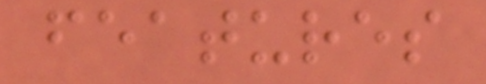features
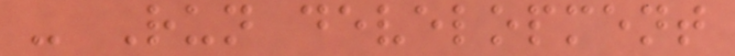- Run development
